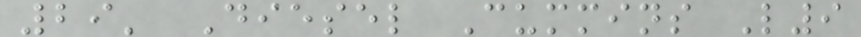29' Diesel Cummins L9
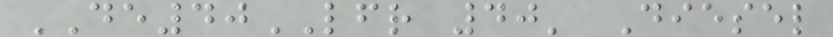DE40LFR 40' Diesel
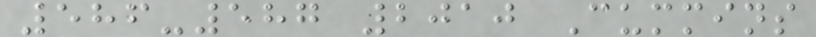586-587 2010 Cummins
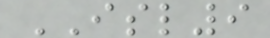ISL9
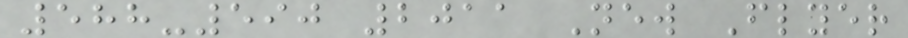588-590 2011 New Flyer
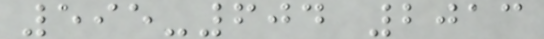595-604 2013
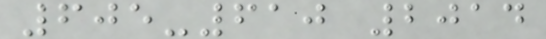605-610 2014
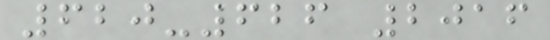620-626 2016
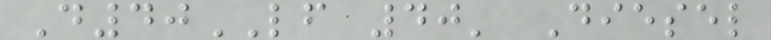D40LF 40' Diesel
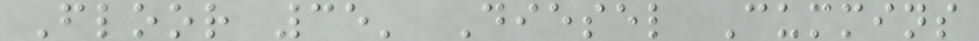Floor 35' Diesel Cummins
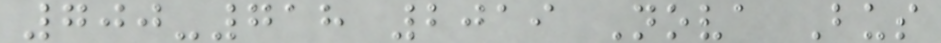700-718 2019 Nova Bus
